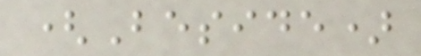(Beside)
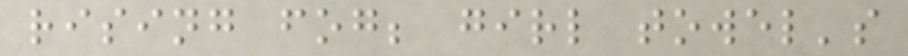rising fog; girl towel's
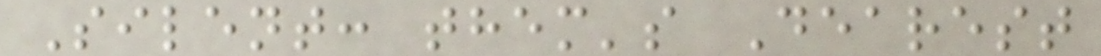Silent: them's Dearest
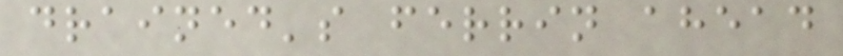drained's ferrin ahead
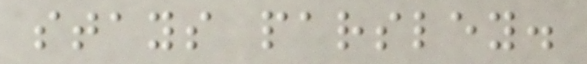stays parsley.
